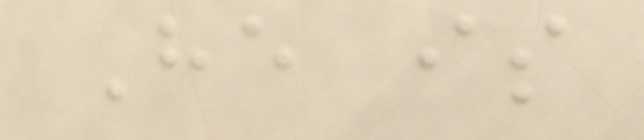He is
